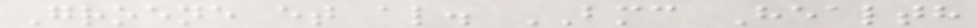Groene et al. BMC Health
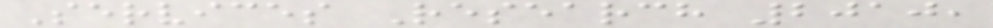Services Research 2010,
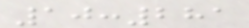10:281
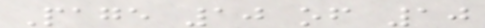Page 10 of 10
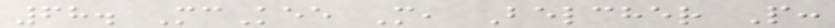68. McKee M, Belcher P:
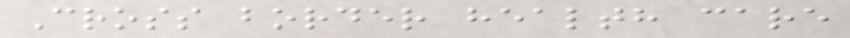Cross border health care
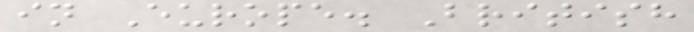in Europe. British
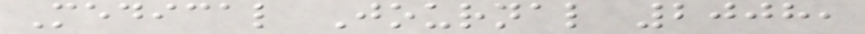Medical Journal 2008,
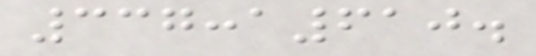337:a610.
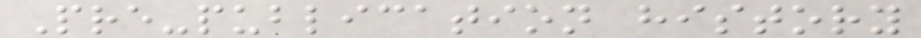Pre-publication history
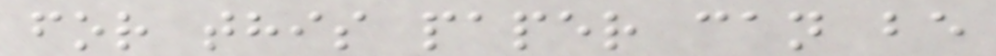for this paper can be
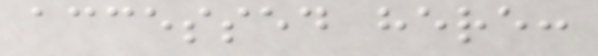accessed here:
